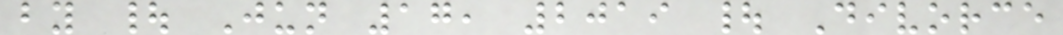by | Jun 17, 2019 | Divorce
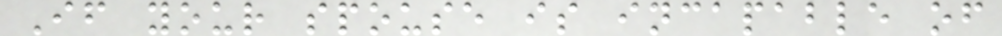If your spouse is incapable of
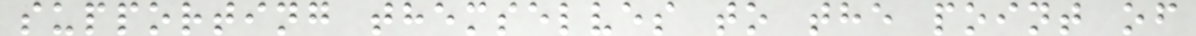supporting themselves to the point of
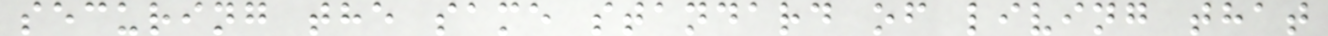securing the same standard of living that
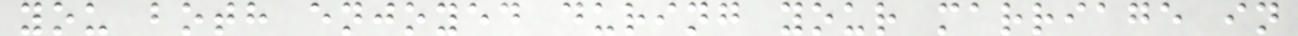you both enjoyed during your marriage in
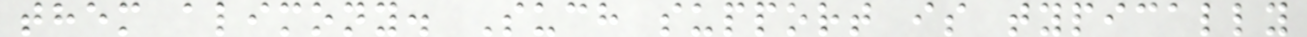them alimony. Such support is typically
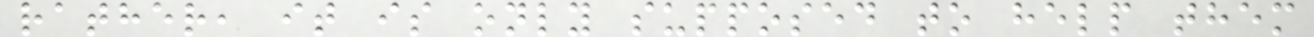rather, it is only supposed to help them
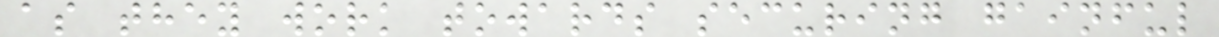as they work towards securing gainful
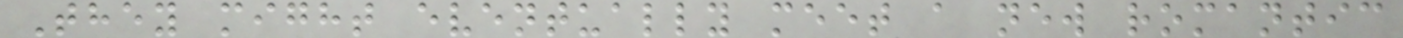They might eventually meet a new romantic
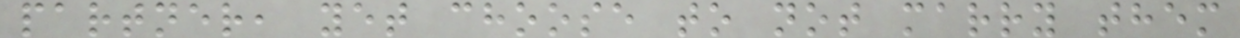partner, yet choose to not marry them
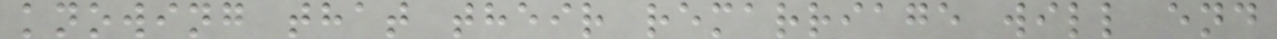knowing that their remarriage will end
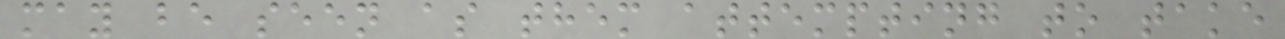may be seen as them attempting to take
